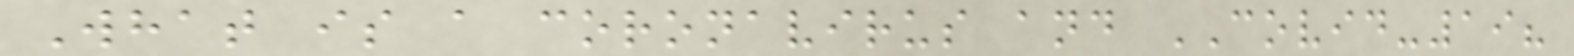What is a coronavirus and COVID-19?
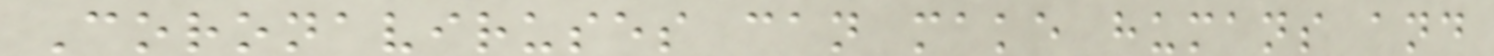Coronaviruses can make humans and
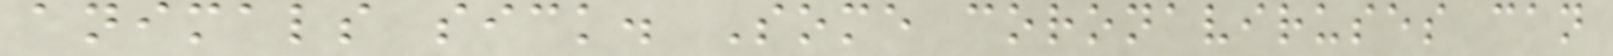animals sick. Some coronaviruses can
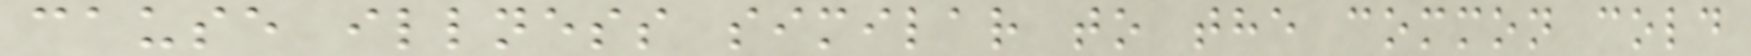cause illness similar to the common cold
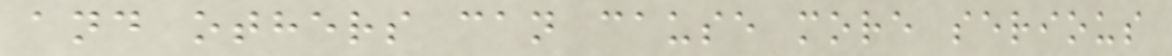and others can cause more serious
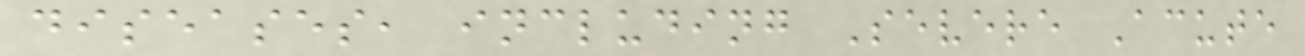diseases, including Severe Acute
